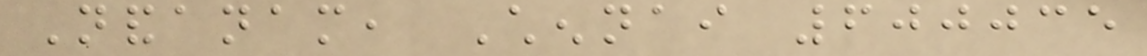Nandanam, Chennai 600035
